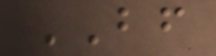BF
